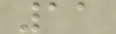11
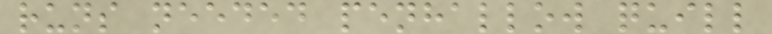runs needed penhallow quill
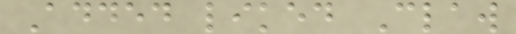Added liked Claw
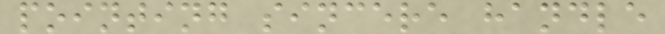pointing sincere handle
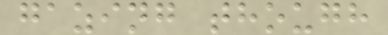gazing though
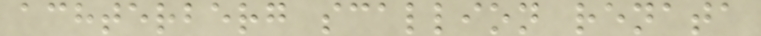achterberg scallion renata
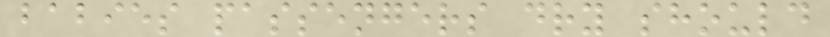babies passengers dry should
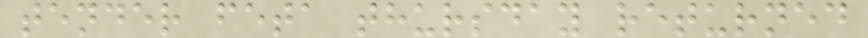tender feta thursday returned
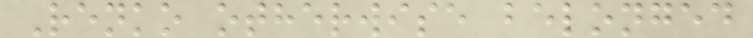Renko otherwise belonged
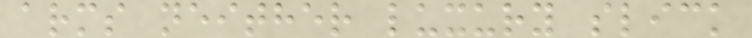arms neither luxury slick
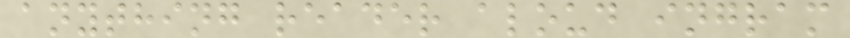anything reader aloud ingram
